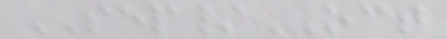SEP/OCT
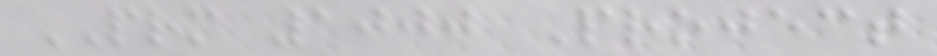PRM 1000 Project
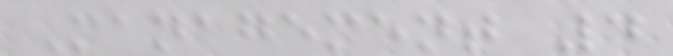Management 4
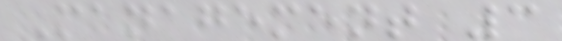Management 3
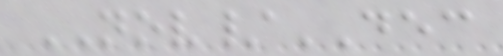NOV/DEC
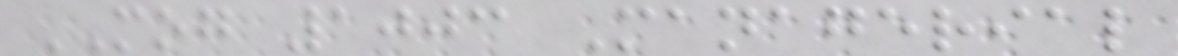MOG 1003 Managerial
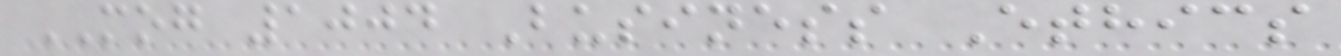MOG 1004 Business Ethics
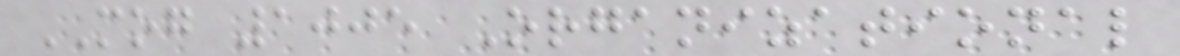MOG 1005 Organizational
